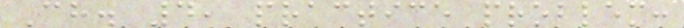Ch. 4, practice problem:
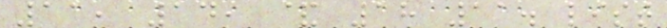11, 14, & 18 11. list
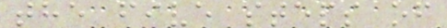the five steps of
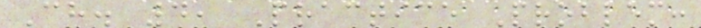Ch. 4, Practice Problem:
